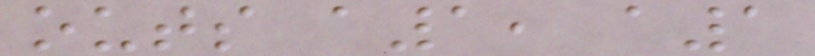outs a1, a1
